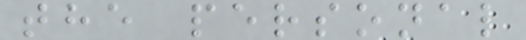the personal
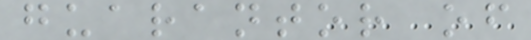guarantor of
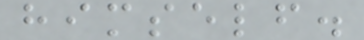himself.
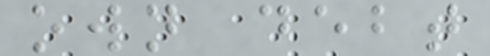own debt
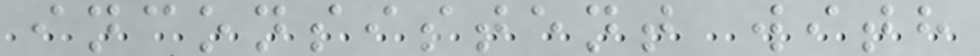inconsistent with
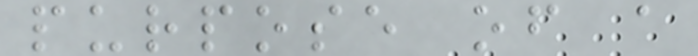purpose of a
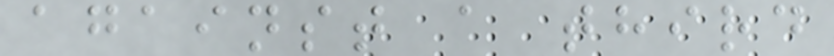against a third
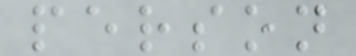person
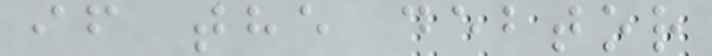if the debtor
